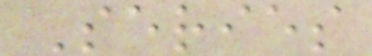Series
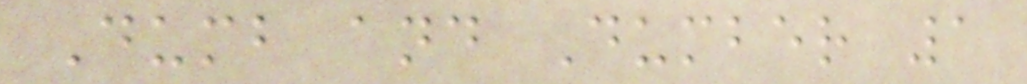Dumb and Dumber 1
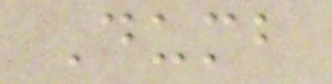Dumb
